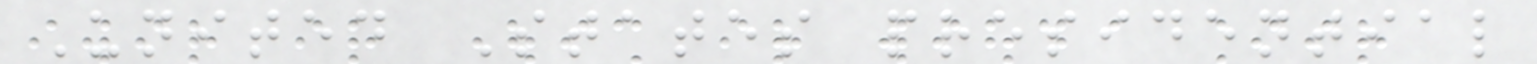United States presidential
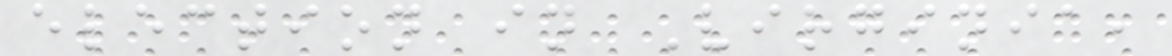election in Virginia,
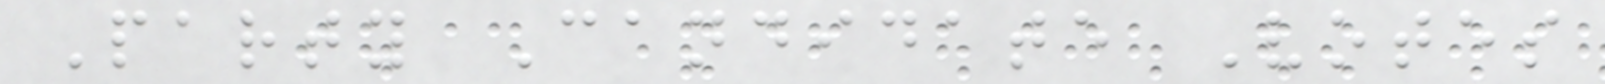Party Candidate Votes
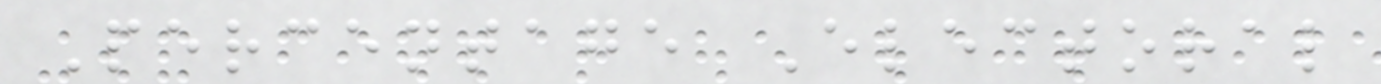Percentage Electoral
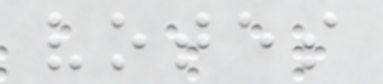votes
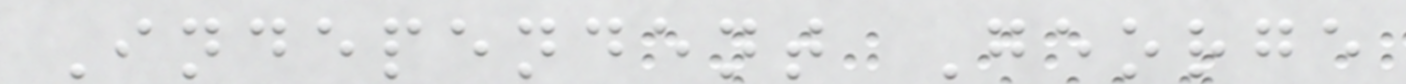Independent George
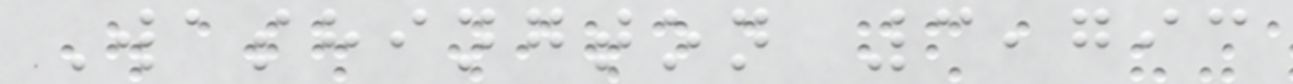Washington 3,793
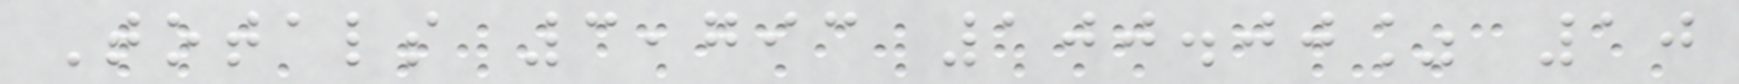Totals 3,793 100.00% 10
